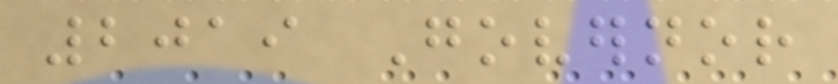2019 Governor
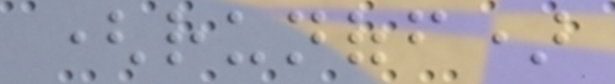(runoff)
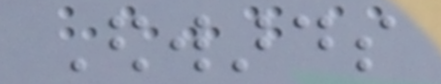Edwards
